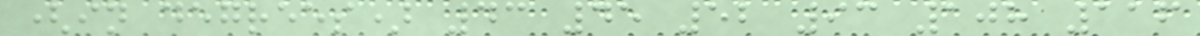(in degrees) 43 45 52 93 108 116
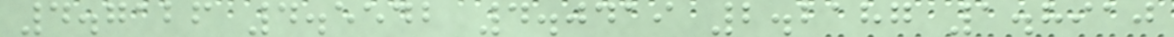4.7126 4.5542 4.0419 2.2187 1.8910
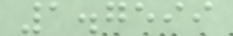1.7599
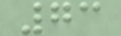73
